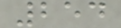254
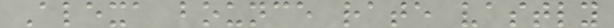Alexa bounce rate vastly
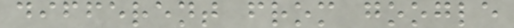different from google
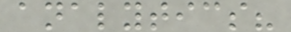analytics?
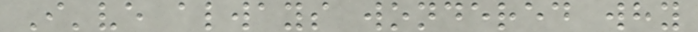I've always wondered why
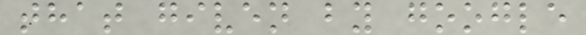that given by google
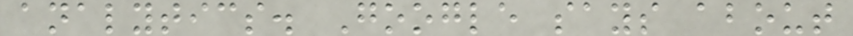analytics. Google says about
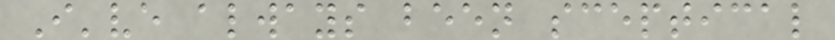I've always been sceptical
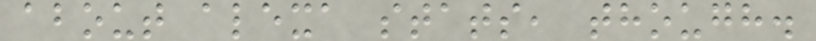about alexa stats, though.
